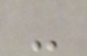-
